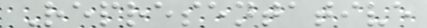Representative
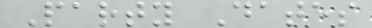Party Dates
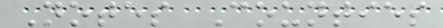Notes Counties
